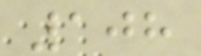108
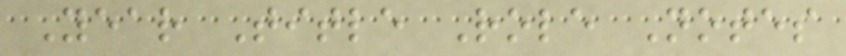Year Title Role Notes
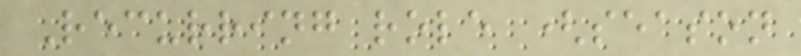Recurring role (season
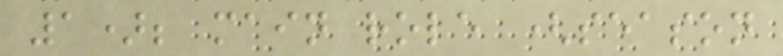1); main role (season
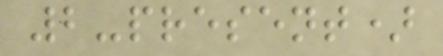2-present)
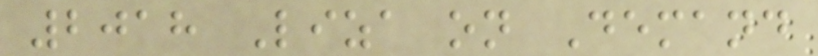2018 Liza on Demand
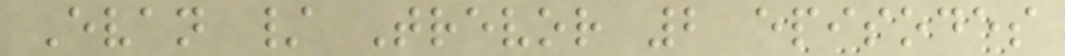Evan / Trevor 2 episodes
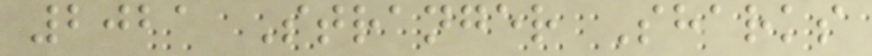2021 Stranger Sharks
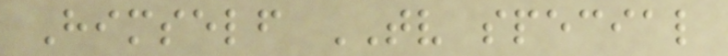Himself TV special
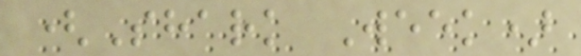(Shark Week)
